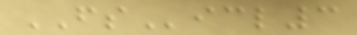FSicl3
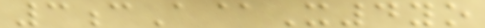3cA@X4yo
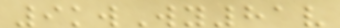9kwWy81v
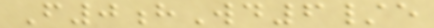F0hWd6/e
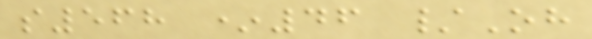s568 *46 /Oh
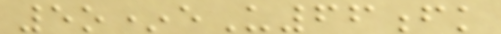5o*eU66fk
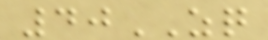40ZQ
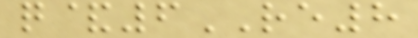q&6RE8
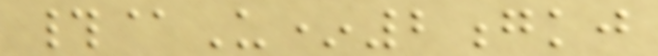#@U*2gkj
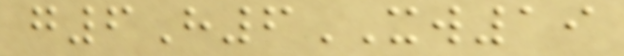g6H6XW19
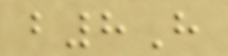b8H
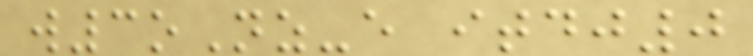w3oNz-e itdj0
